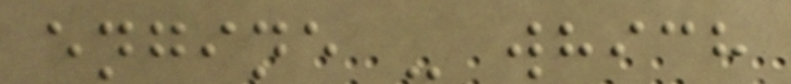engine - which
